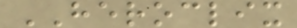HEROCLIX
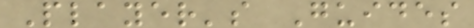Player's Guides
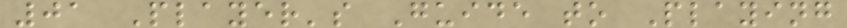01 Player's Guide to Playing
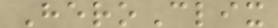HeroClix
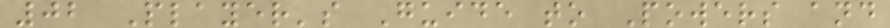02 Player's Guide to Powers and
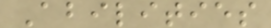Abilities
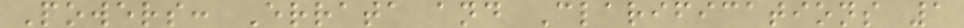Powers: Errata and Clarifications 1
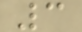3
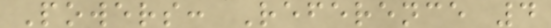Powers: Reference 4
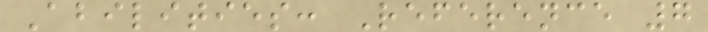Abilities: Reference 7
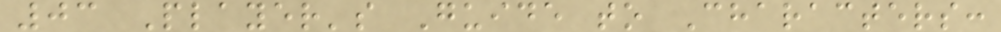03 Player's Guide to Characters:
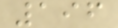196
